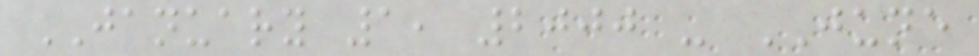JANUARY 1, 2000 - JUNE
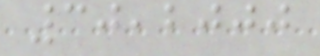30,2000
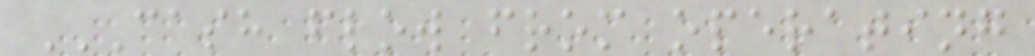CASH FLOW FROM OPERATING
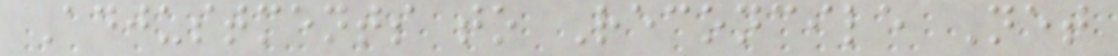Adjustments to Reconcile Net
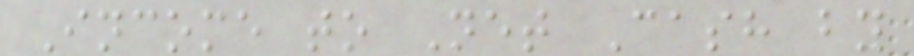Income to Net Cash by
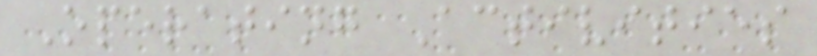Operating Activities
